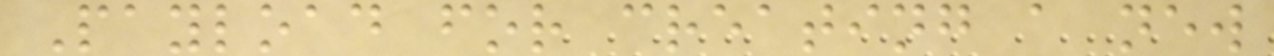Payload for creating a new
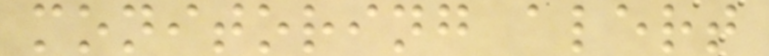monitoring alert
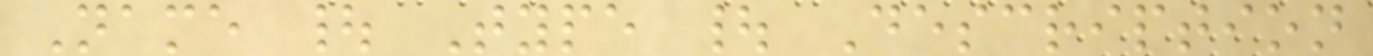Name | Type | Description
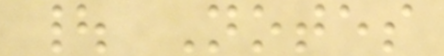| Notes
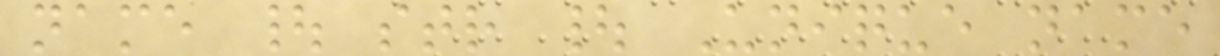name | str | Unique name
